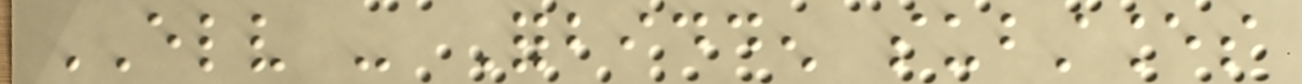ELV - Forbidden substances
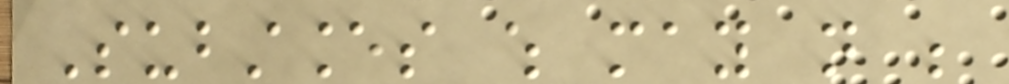Substances which may not be
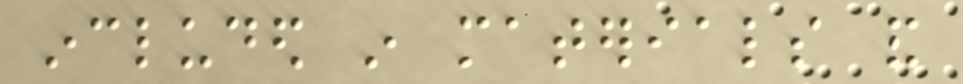included in materials and
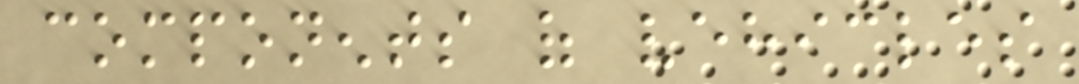components of vehicles
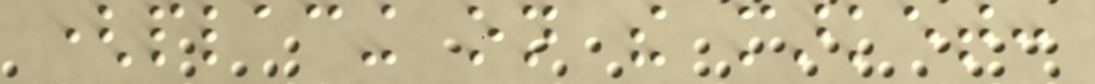(placing on the market:
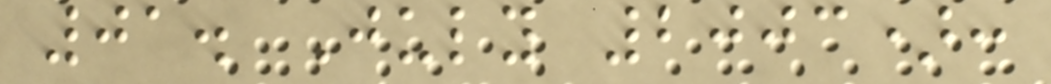01. July 2003):
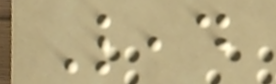Lead
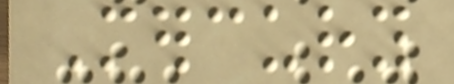Mercury
